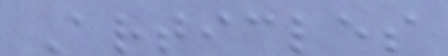Articles
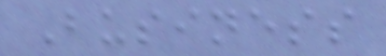Business
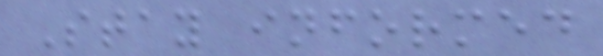Stay informed
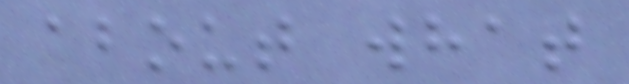about what
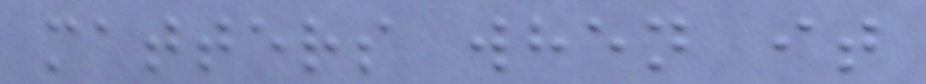matters when it
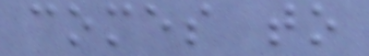comes to
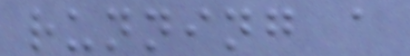running a
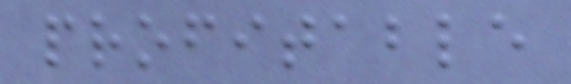profitable
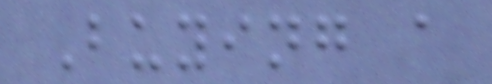Buying a
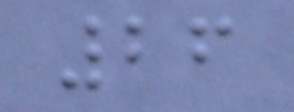26
